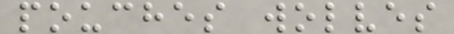pouches wolves
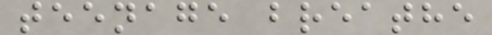teenage breathe
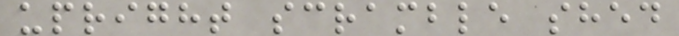upright scramble shed
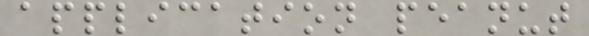application peanut
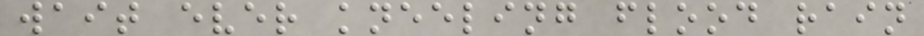wait ever kneeling flood rain
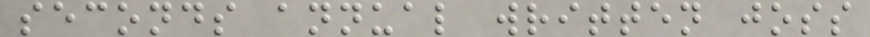seconds annual written joss
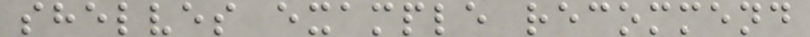shelves example recommend
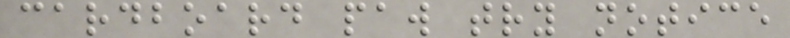cardboard paw try notice
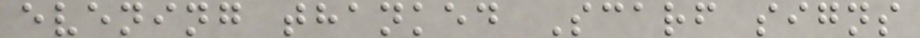evening thanked Scarf signs
